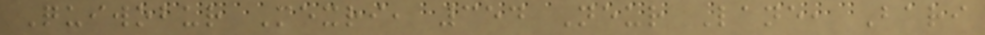Quiwobur Mexri, 354 Neur Lane, Bari
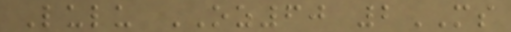Lulu OZ60 2MS
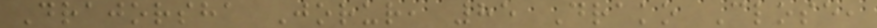Drajorsha Jorur, 85 Drako Close,
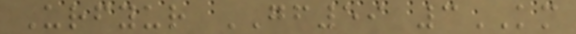Urfyur GF59 3KM
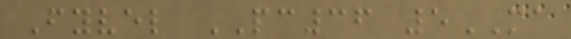Fyvel PC36 5MA
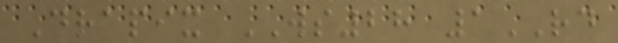Drapix WS28 1RD
